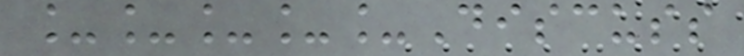_____Discuss
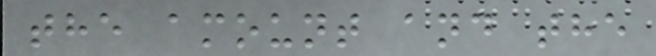the amount and the
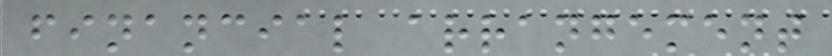financial arrangement
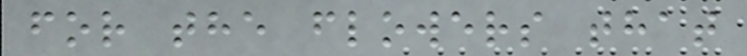for the flowers that
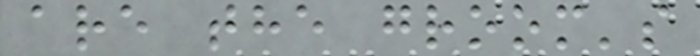are the groom's
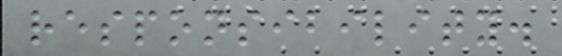responsibility.
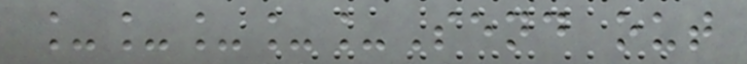_____Send out
